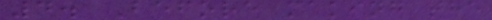4. Before making the
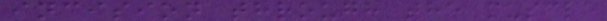incision through the muscle
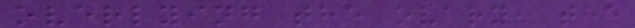overlying the ovary, the
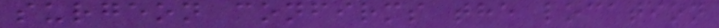surgeon confirms the location
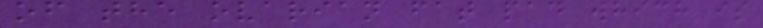of the ovarian fat pad which is
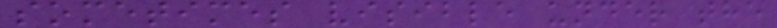sometimes visible under the
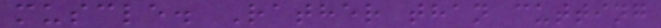muscle. Rather than cutting
